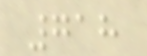718
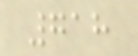718
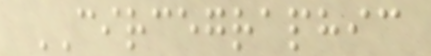CIRCEGRAPHIC
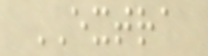EXTRA
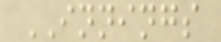INNINGS
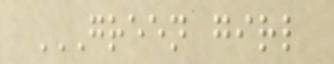GREEN GIRL
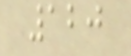120
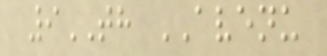9TH AVENU
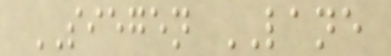SIEGEN LANE
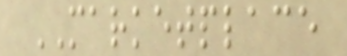MARKETPLACE
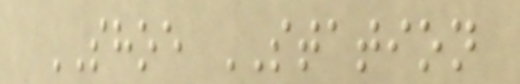SHOE STATION
